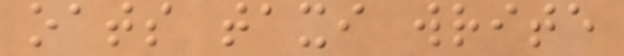oats taxi write
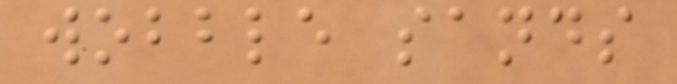wobble sands
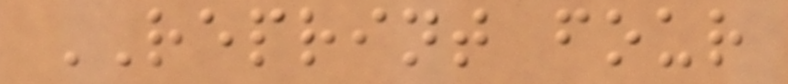REPRINT four
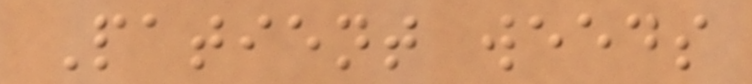Patient weeds
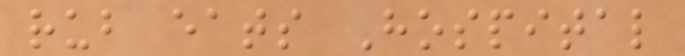rub eats Hospital
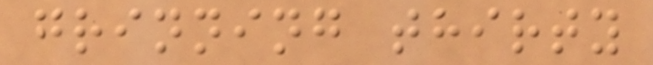grinning thirty
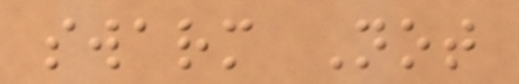swarm Not
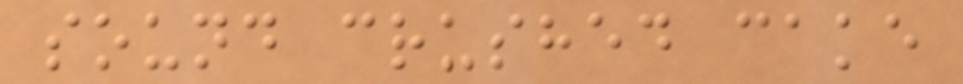sound crushed cake
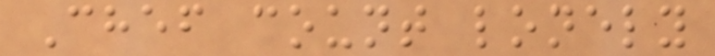Chef count lonely
